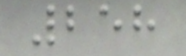258
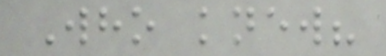Who knew?
